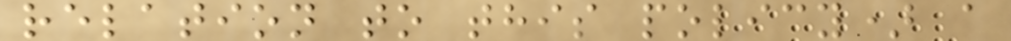relation to this policy) a
